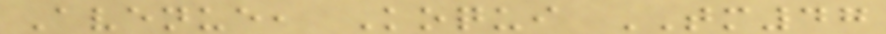Avenue, Koqui TM47
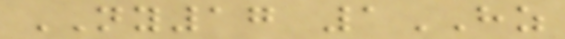NY17 1HZ
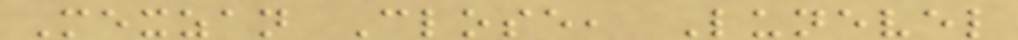Mexzan Close, Lunevel
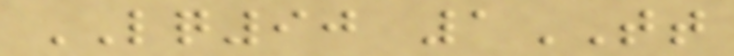LQ90 1TT
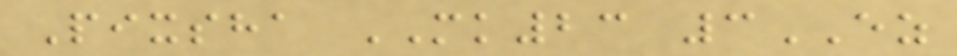Pixsha MK23 3EZ
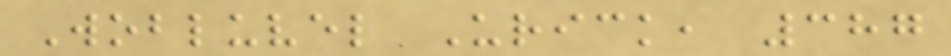Wobluvel Urick, 387
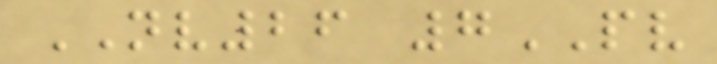NV26 7PV
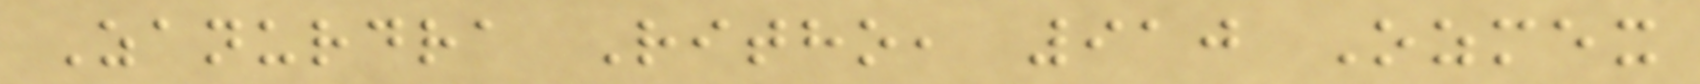Zanurdra Ritho, 910 Ozmex
